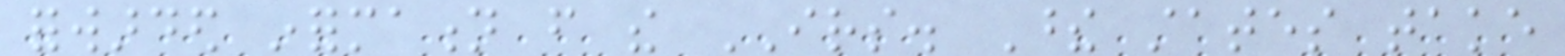forwarded information from the IRS. These states take
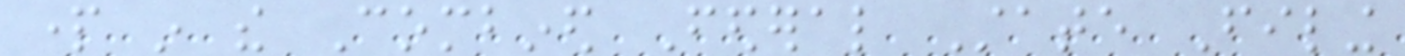part in the Combined Federal State Filing
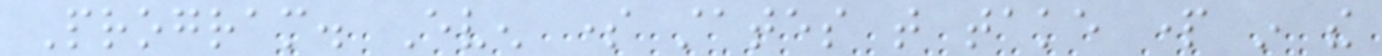Program. Even some states that take part in the
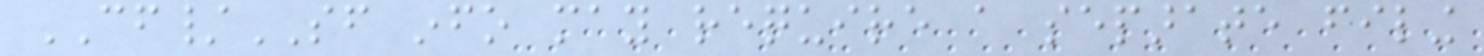CF/SF info may require a separate filing
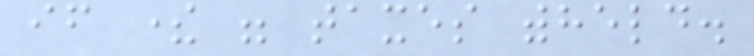if there were taxes withheld.
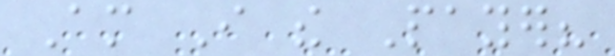Am I the Payer?
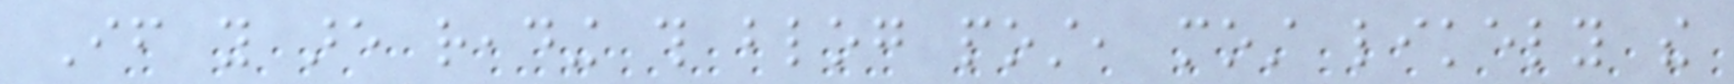If you are reading this blog post, most likely the
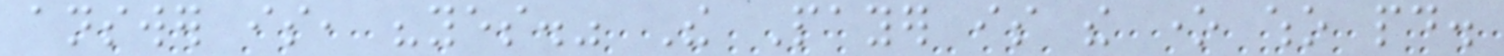answer is, "yes." The Payer is the one who paid.
